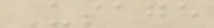Usage
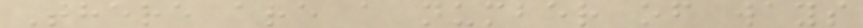There are a number of ways
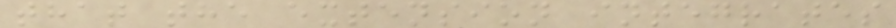that the extension integrates
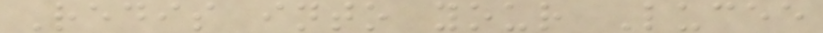Redis into your Lucee
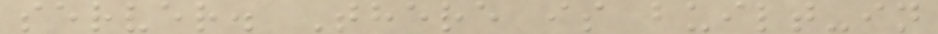server. There is built-in
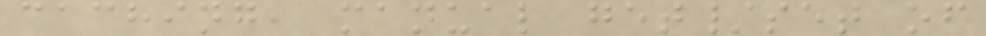caching, manual get/set of
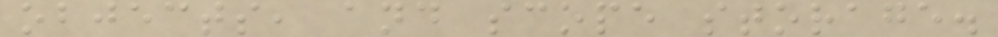objects, and scope storage.
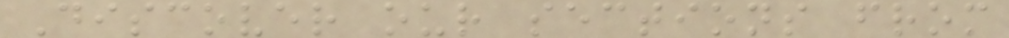Discover our sections from
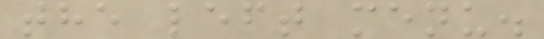the left menu.
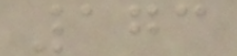173
